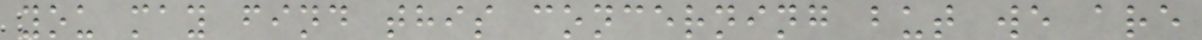you may find this concerning but we are
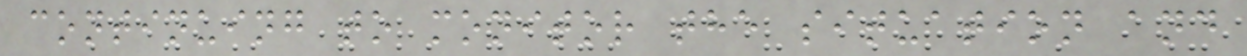continuing to monitor the situation and
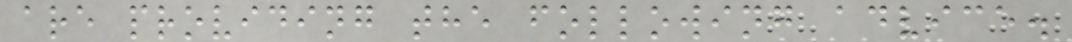are providing the following advice.
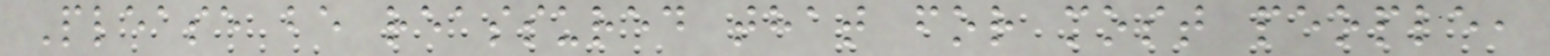Please be reassured that for most people,
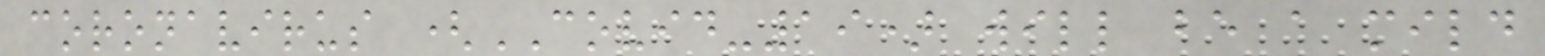coronavirus (COVID-19) will be a mild
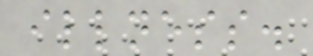illness.
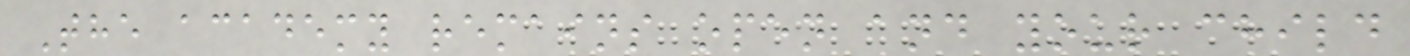The academy remains open and your child
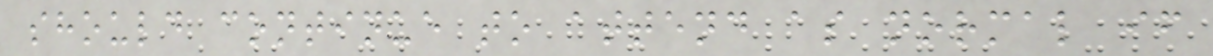should continue to attend as normal if
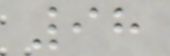98
